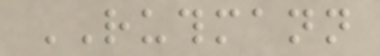RUTHMANN
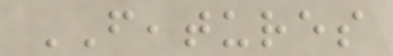FEATURES
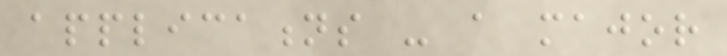applications - a major
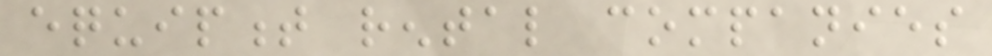equipment rental companies
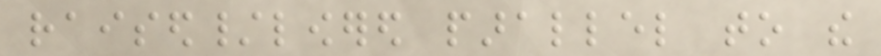raised/lowered parallel to the
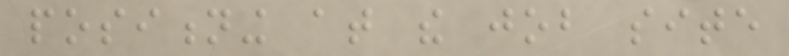positioning at the job site
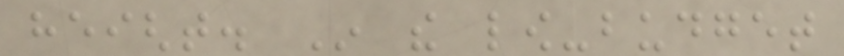height. In the low-budget
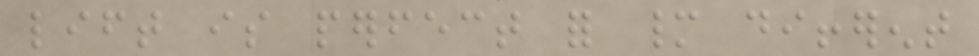lift is perfect for many different
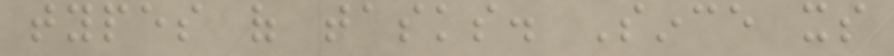types of tasks. Since its
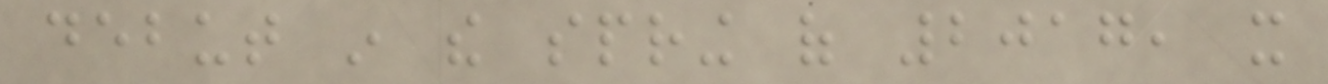debut in the spring of 2017, it
